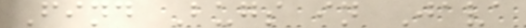Find Bugs in Java
